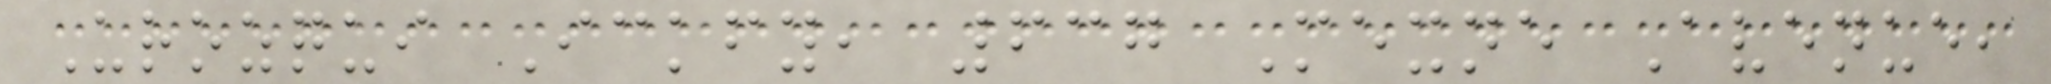Urozqui Ickfy, 637 Mexne Avenue,
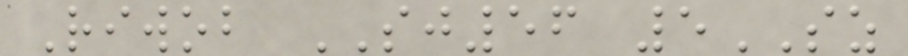Riwob SJ56 5SZ
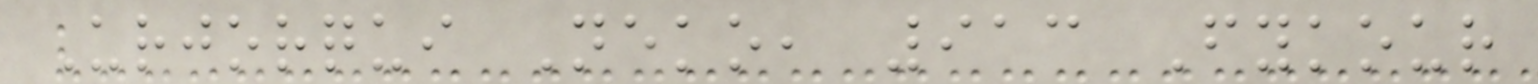Urjorqui Neko, 913 Fykour
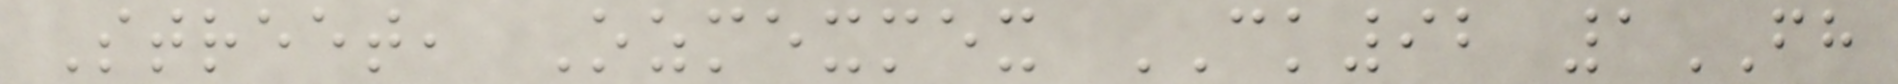Street, Ozmexmex CK92 1FH
